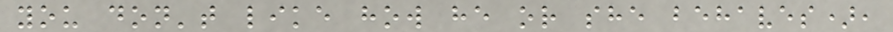you don't like how he or she behaves),
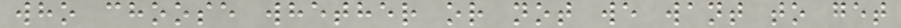who choose whether or not we want to get
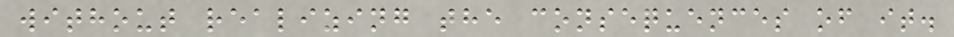without realizing the consequences of it.
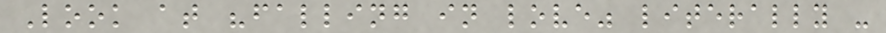Look at "falling in love" literally -
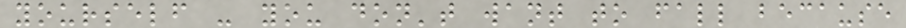yourself - you don't want to fall because
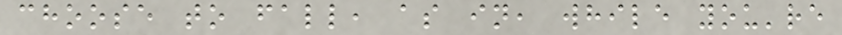choose to fall, as in, while you're
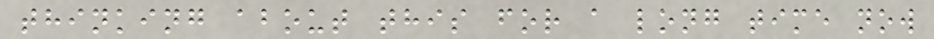thinking about this for a long time now
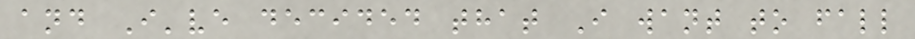and I've decided that I want to fall
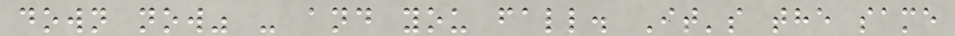down now" - and you fall. It's the same
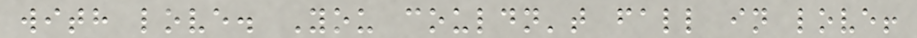with love. You couldn't fall in love!
